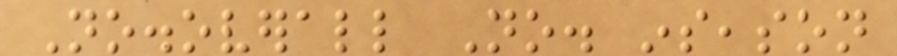No.overall No. inseason
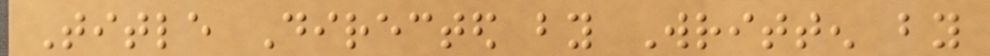Title Directed by Written by
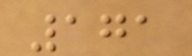171
